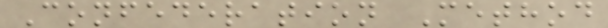Confederation Method
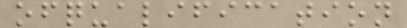ofqualification
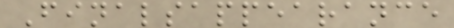Finalsappearance
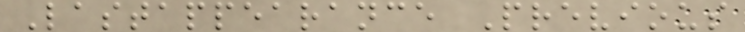Lastappearance Previous
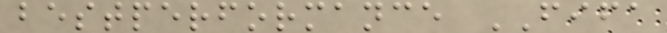bestperformance FIFA
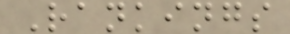Rankings
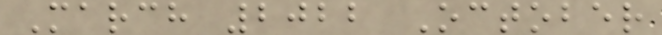March 2022 October
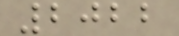2022
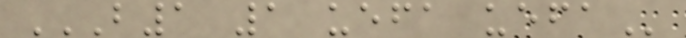B1 1 UEFA UEFA
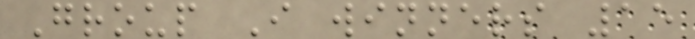Group I winners 15
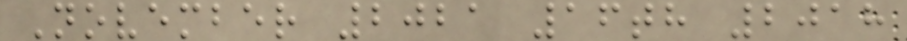November 2021 16th 2018
